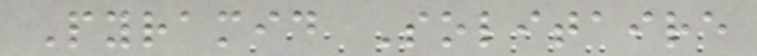Pyramid Solitaire
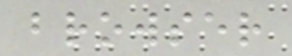browser
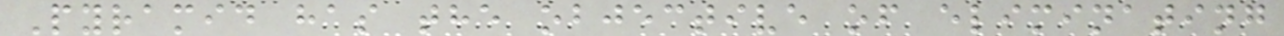Pyramid has the objective of eliminating
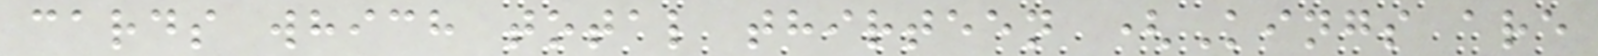cards which total thirteen (Kings are
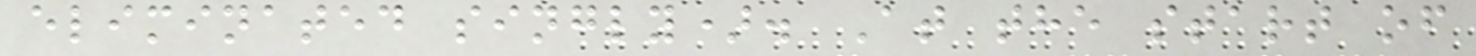eliminated singly). At the start of
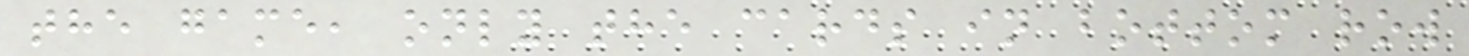the game, only the cards in bottom row
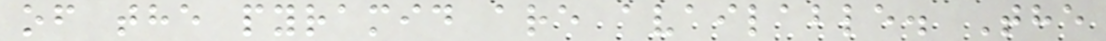of the pyramid are available. The
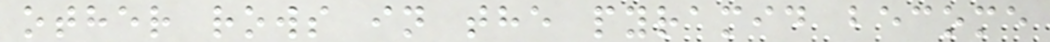other rows in the pyramid become
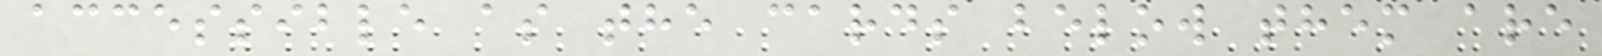accessible as the cards below them are
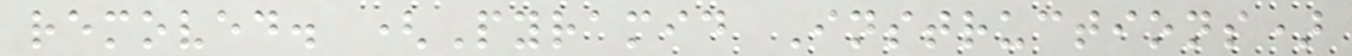removed. (Pyramid Instructions)
